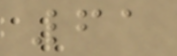61
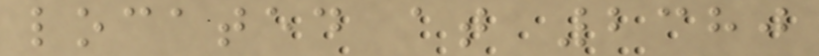located at 2380
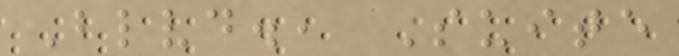Blvd., Suite
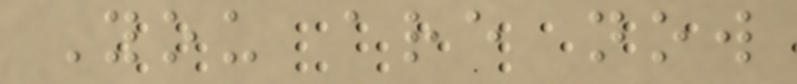You are now
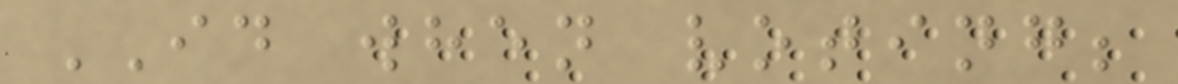ID when voting;
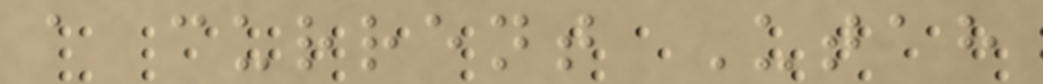a current Utah
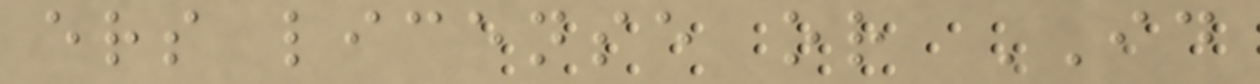ers license or ID
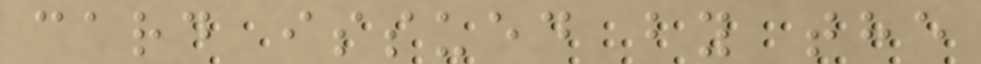card issued by the
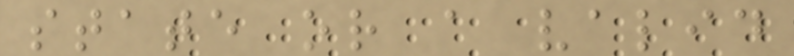state or a valid
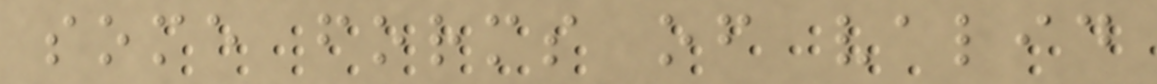some forms of valid
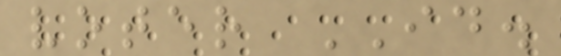voter ID.
